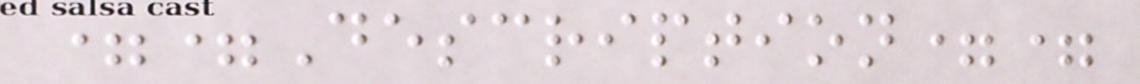==Description==
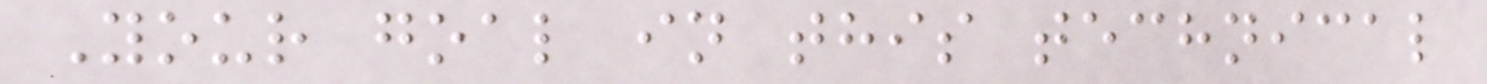Your goal in this technical
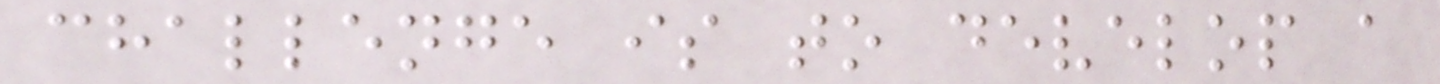challenge is to develop a
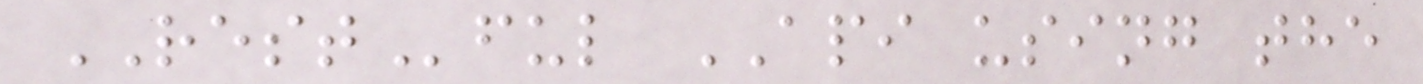RESTful API using the
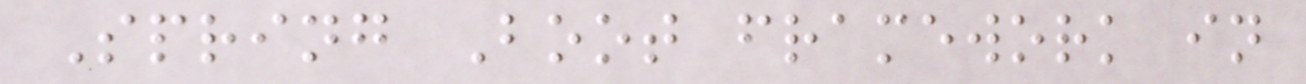Spring Boot framework in
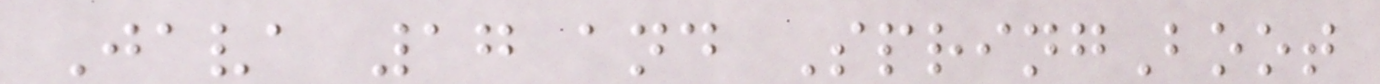Java 17 and SpringBoot
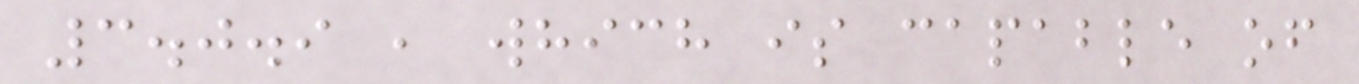3.0.9 , which is capable of
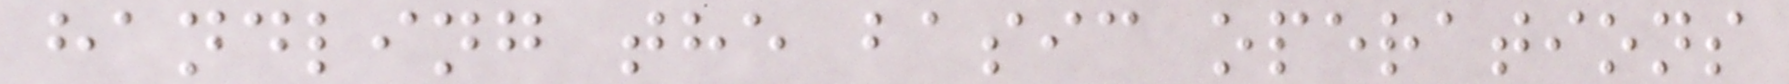handling the basic operations
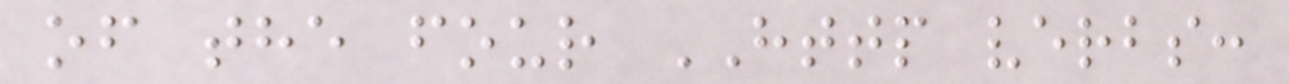of the four HTTP verbs:
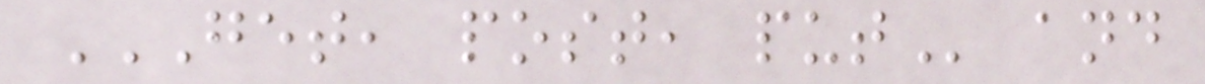GET, POST, PUT and
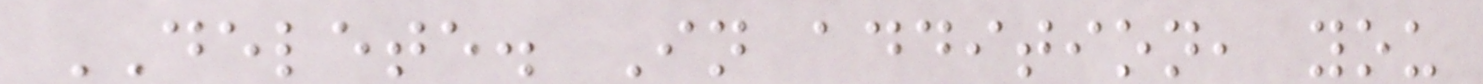DELETE. In addition, you
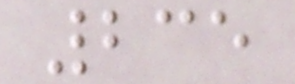235
